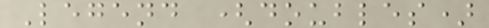Legend (doubles)
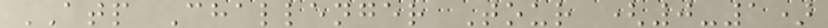ATP Challenger Tour (0-1)
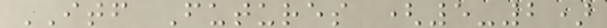ITF Futures (5-2)
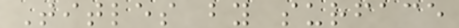Titles by surface
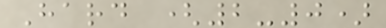Hard (2-0)
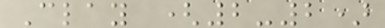Clay (2-2)
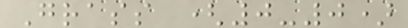Grass (0-0)
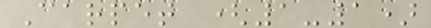Carpet (1-1)
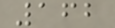162
